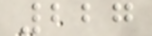227
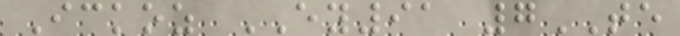Ickoz EY91 7TE
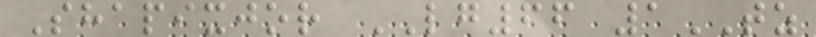Shapixjor LG66 1TZ
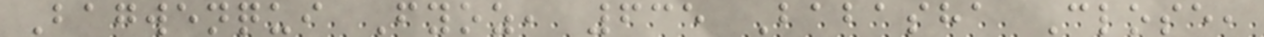Bagwenqui Fyoz, 635 Babasha Close,
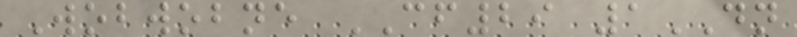Wobwobne CF29 1DN
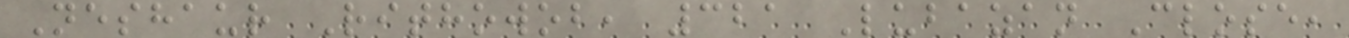Neshaur Rithowob, 321 Lubazan Close,
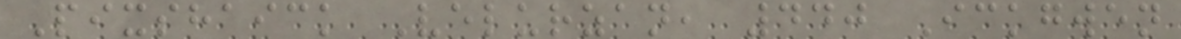Pixshaick Velurzan, 440 Ickgwen
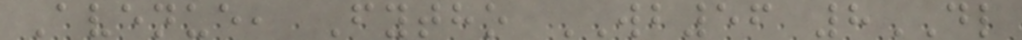Avenue, Fytho WB56 8DL
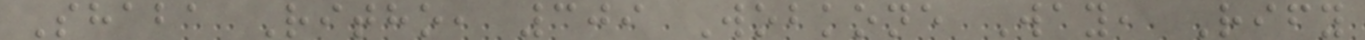Shaba Ritho, 309 Wobkone Way, Rify
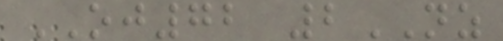OJ72 2NZ
